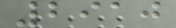2910
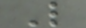L
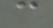c
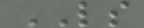LS
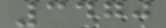3470
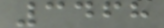3468
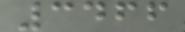3466
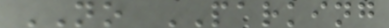NO PARKING
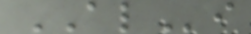ALi
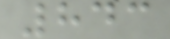843
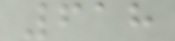618
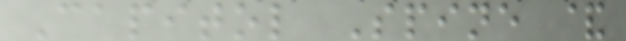Capitol Spine &
